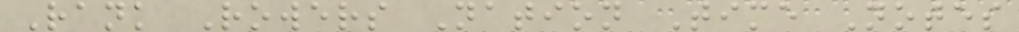Rank Rowers Nation Time Notes
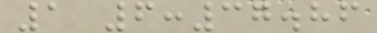1 6:37.86
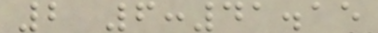2 6:41.15
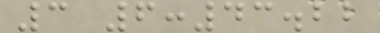3 6:43.22
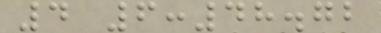4 6:48.72
